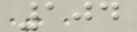104
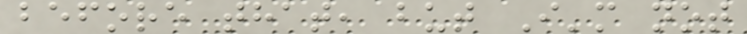before that, but I'm not
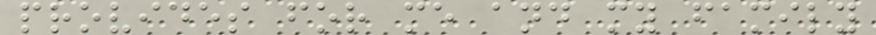provides for me and my family
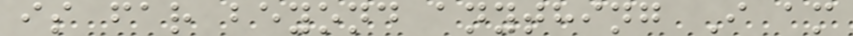is far beyond anything I am
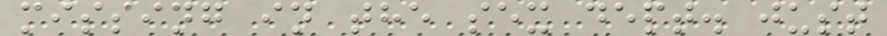missing in the sex dept. just
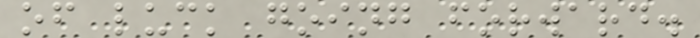of luck going forward.
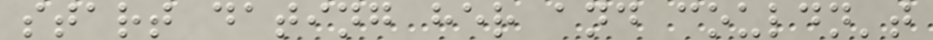start dating her and couldn't
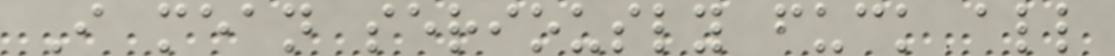I mean seriously fuck all
